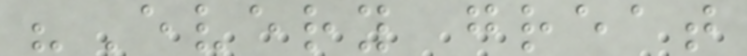"Every great
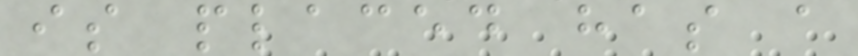is placed has a
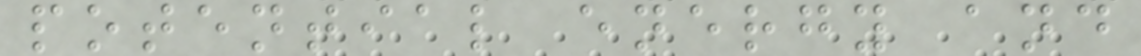potential energy and
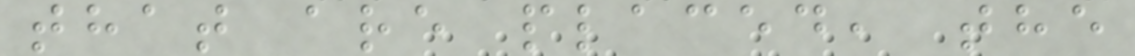that are placed, the
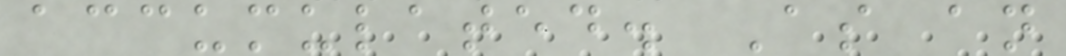accumulated. As an
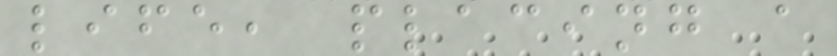life, placing a
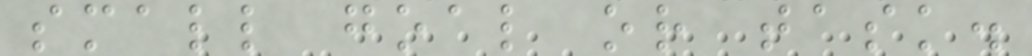small goal or task.
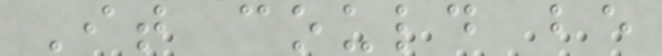It could be
